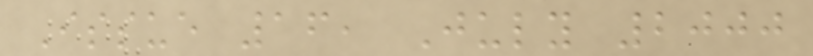Issue 16, July 2000
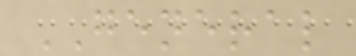GENERAL
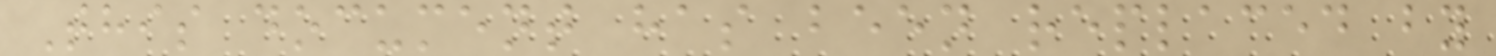This document has been replaced by
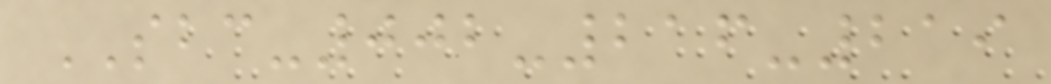SBC-002-216-219
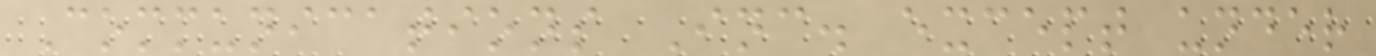Communications Inc. except under
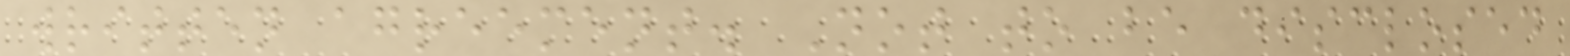written agreement. Not to be disclosed
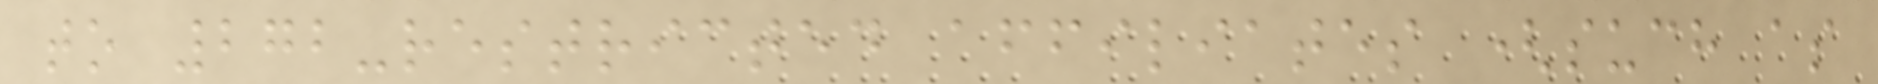to 272-restricted affiliates (such as
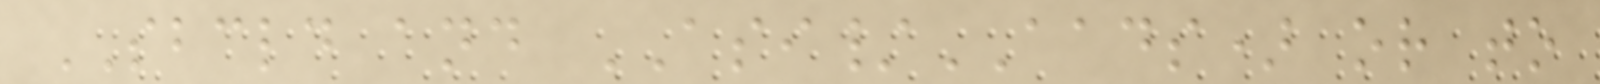SBCLD and ASI/AADS) or to
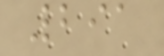291
